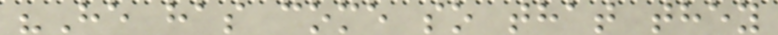"He has come so that they
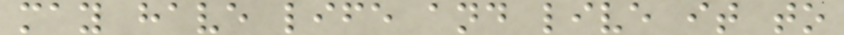may have life and live it to
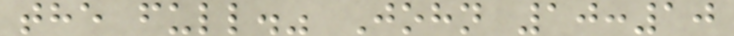the full." John 10:10
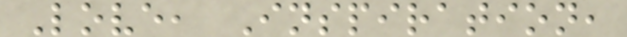Love, Inspiration,
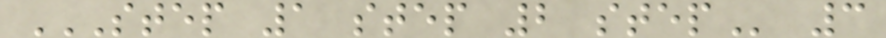STEP 1 STEP 2 STEP 3
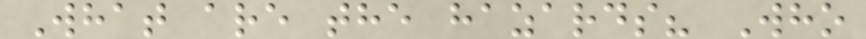What are the hazards? Who
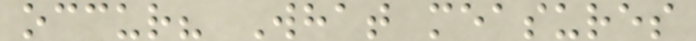occur? What measures
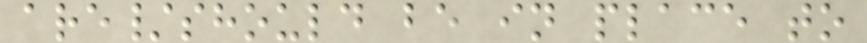are/should be in place to
